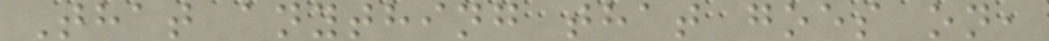That anything that goes on,
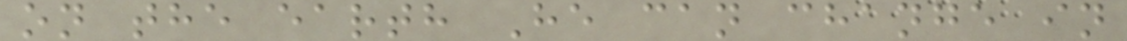on the earth He can change in
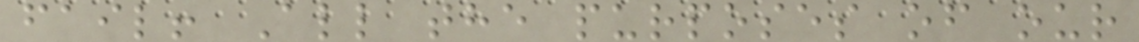fail! All the purposes of our
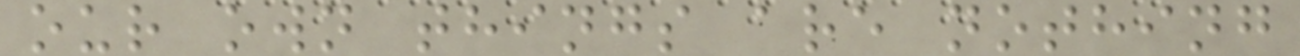our own things are nothing
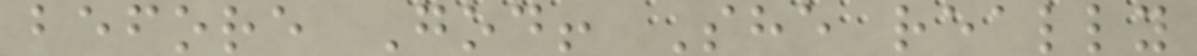before God! She really
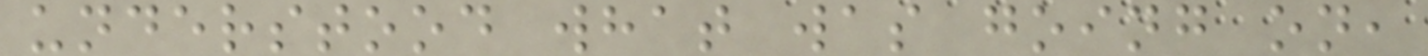understood what was going on,
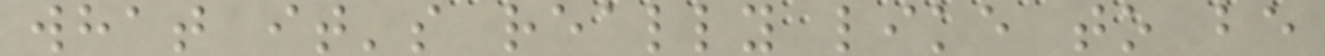what it's really like to be
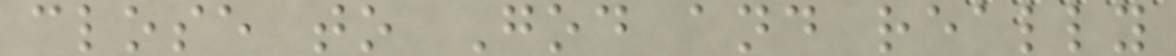close to God and really
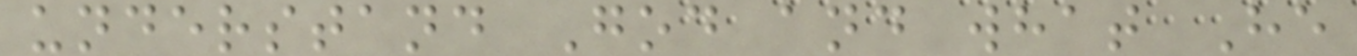understand God and what He
